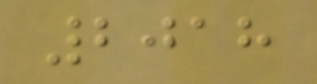2018
